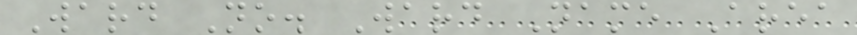Ward No. Ward Name Area
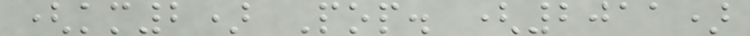(km2) Pop. (2011)
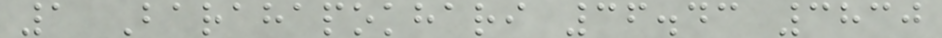1 Barahapokhari 36.43 3830
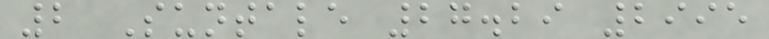2 Suntale 27.29 2995
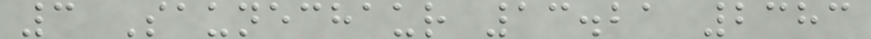3 Saunechaur 13.21 2383
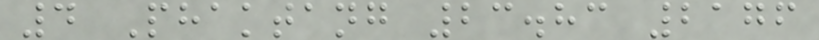4 Phaktang 23.83 2176
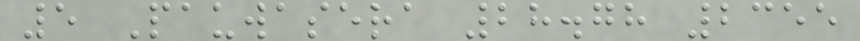5 Pauwasera 28.78 2355
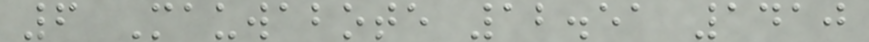6 Mauwabote 12.51 1410
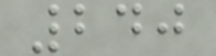240
